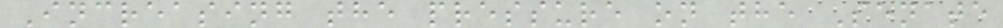Increasing the pressure on the Senate
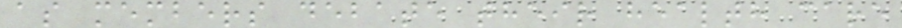as members debate their health care
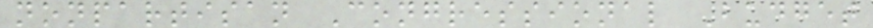nonpartisan Congressional Budget
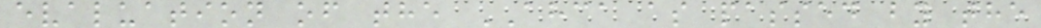evaluation of the AHCA as passed by the
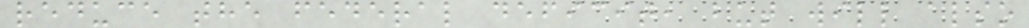reduce the federal deficit, but will also
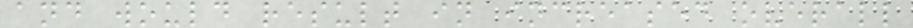and would result in increased overall
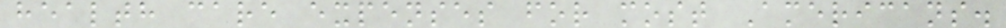health care expenses for most Americans.
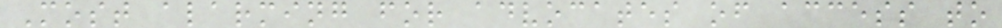Most alarming for advocates of access to
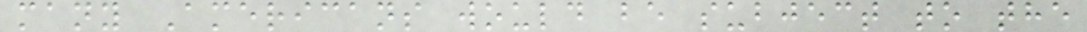many Americans would be subject to the
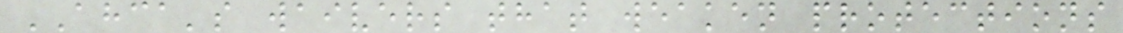AHCA's waivers that weaken protections
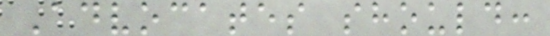Advocates should:
